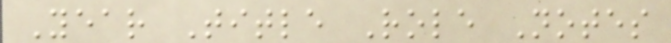Year Title Role Notes
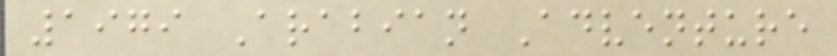1979 Arabian Adventure
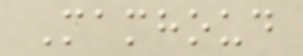Mamhoud
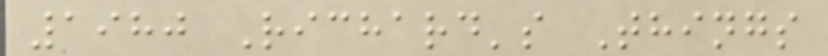1980 Richard's Things
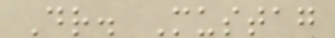Dr. Mustag
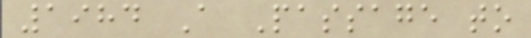1984 A Passage to
